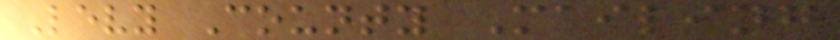Levy County Mailing
